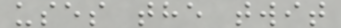uses the twit
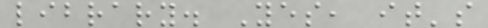library. Yes, it's
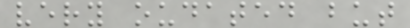very oudated but
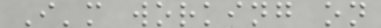I'm working on
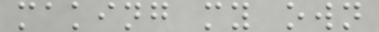making my own
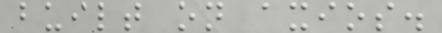built on axios.
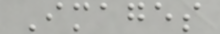Images
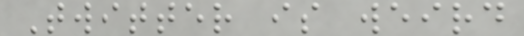Twitter is weird
